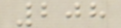208
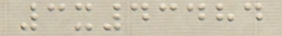3x43484
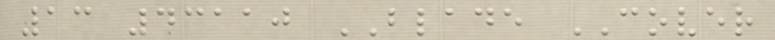13 43110 BLADE COVER
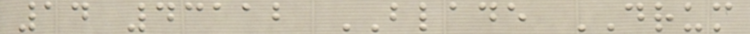14 43112 BLADE DRUM
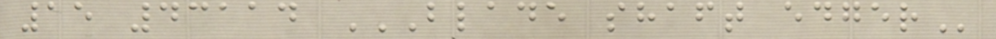15 43114 BLADE SHAFT EDGER
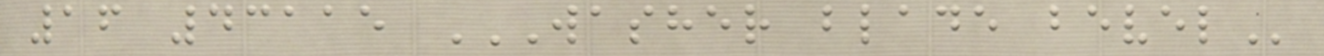16 43115 WASHER BLADE BEVEL
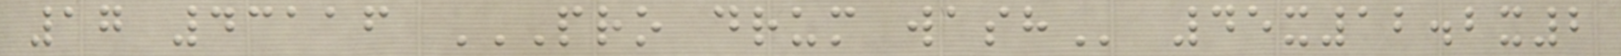17 43116 PRO DRUM WASH 45x12.2x2
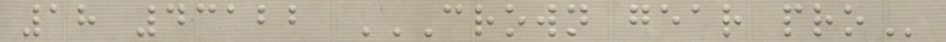18 43122 CROWN GEAR PRO
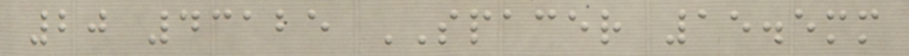20 43125 SPACER 15.5mm
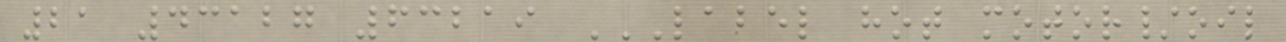21 43127 63219 LABEL HOT MOTOR/OIL
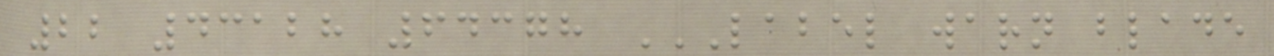22 43128 64378 LABEL WARN BLADE
